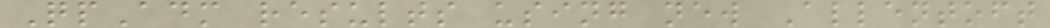QpAdm results using new Allentoft
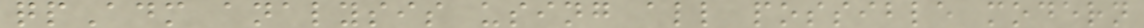qpAdm analysis using all possible modern
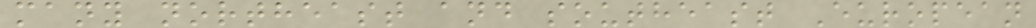many northeast and southeast European
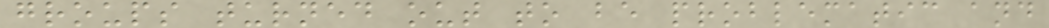groups turned out to be problematic and
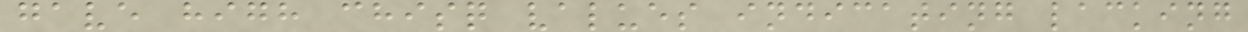gave high chisq values indicating lacking
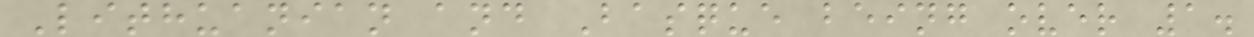Lithuanian and Basque being over 1.
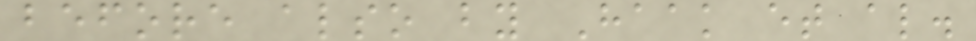before also by Haak et al.
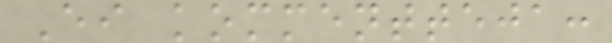Ei kommentteja:
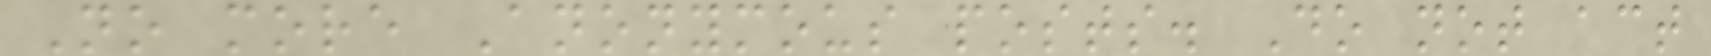No more Anonymous posts. Do not act
